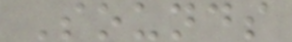Sounds
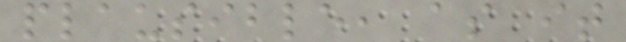plausible, as it
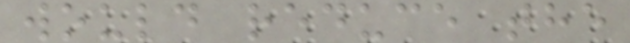would reduce the
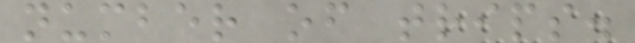number of trips.
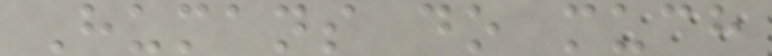Humans do much
